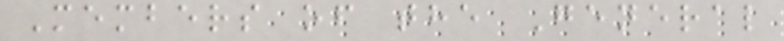Members of the General
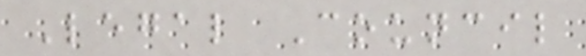Legal Council
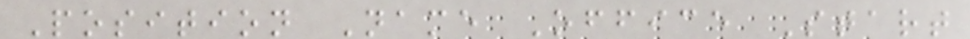Position Name Office Start
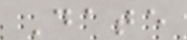Date
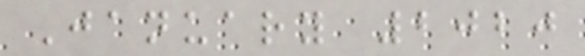January 2020
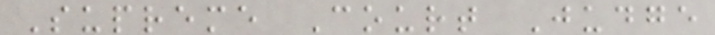Supreme Court Judge
